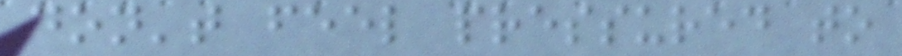don't feel pressured to
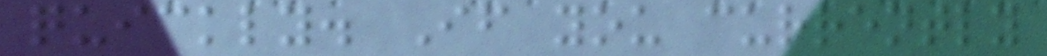quickly. If you currently
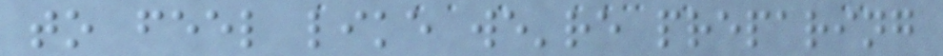to feel like we're preparing
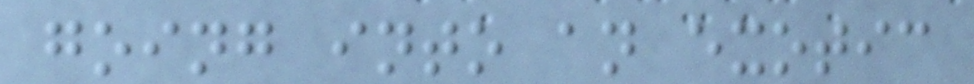going into an exotic
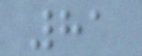81
